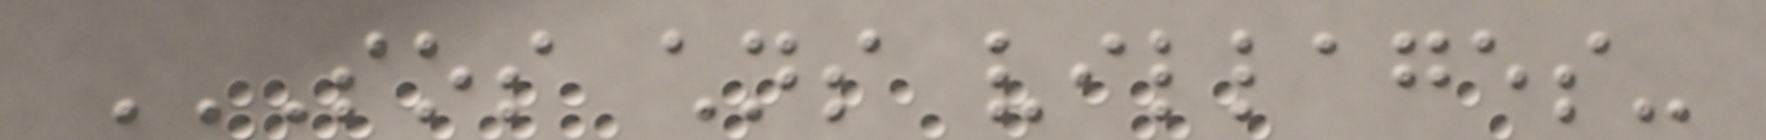SOS CHILDRENS VILLAGES-
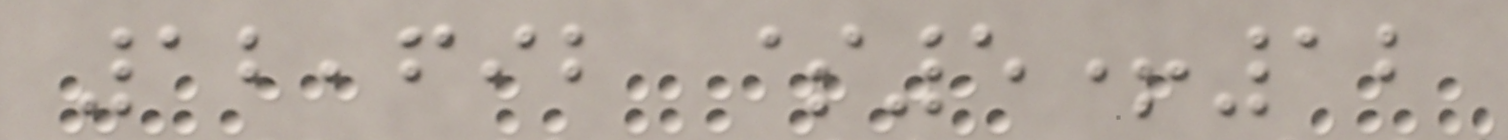12,692 $5+12
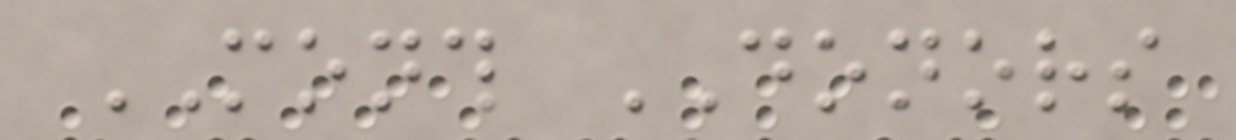MONTH DONORS
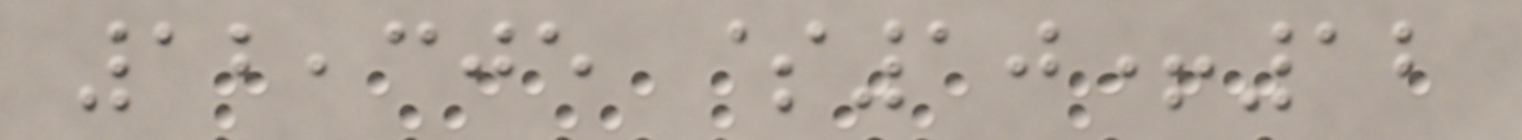12,305 $10+12
